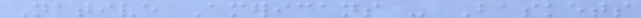Native Americans - Baskets
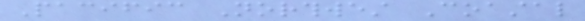Pacific Northwest Coastal
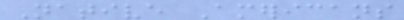Native Americans
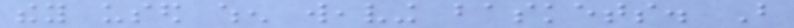they used when weaving baskets. But
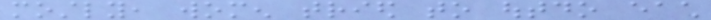mostly, women tried to outdo each
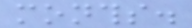months.
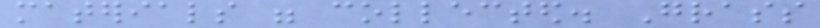materials were collected. Grass
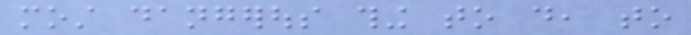most dangerous thing to do, to
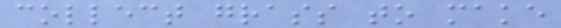collect grass to make
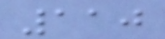110
